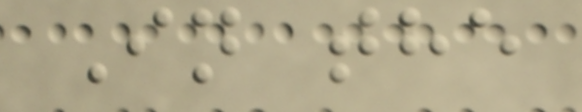In the
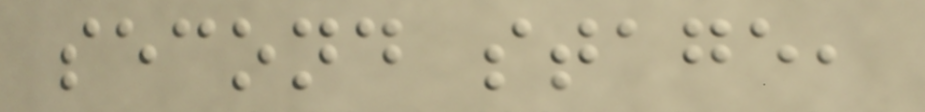second stage,
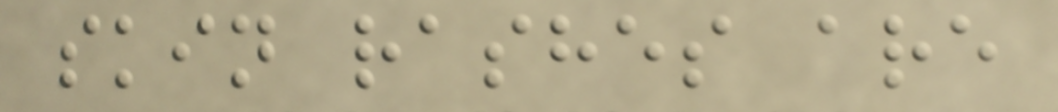skin rashes are
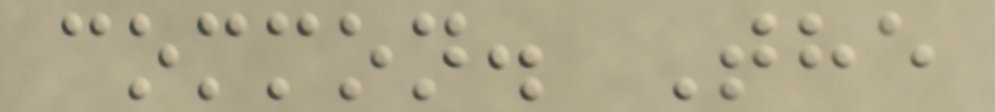common. The
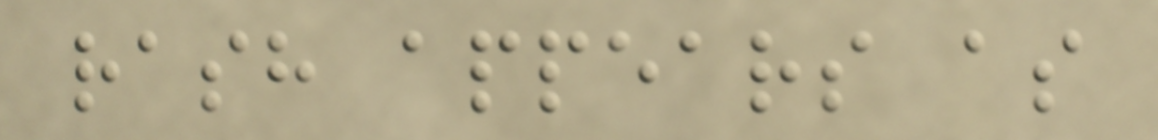rash appears as
